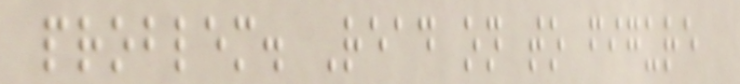problem. Read on to figure
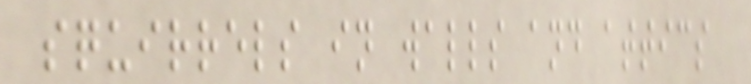squirrels in walls and attics
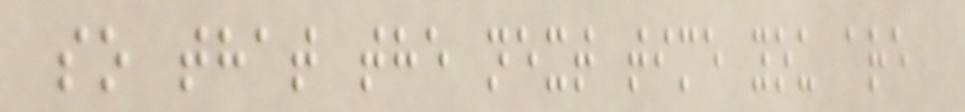so that the next time you are
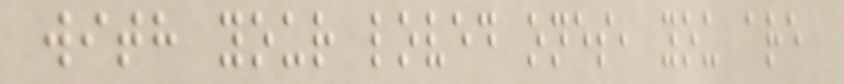with your loved ones, you are
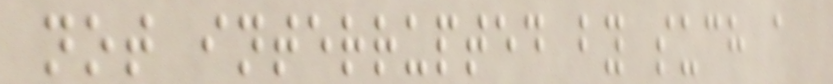not interrupted by such a
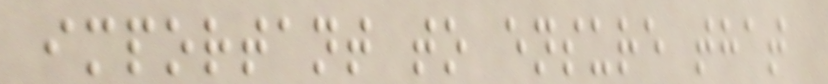important to ensure that
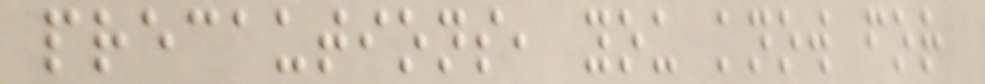precautions, you know for
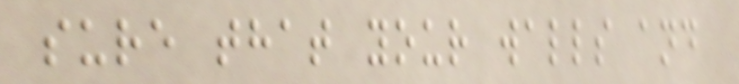sure that your walls and
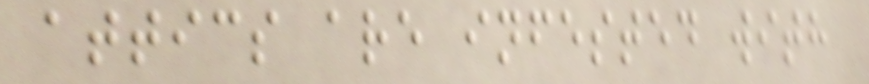attics are infested with
